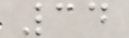34
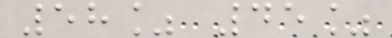58% 45%
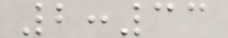2:33
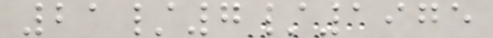21/7/1975
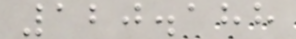120.188
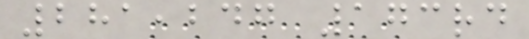281,247 173rd
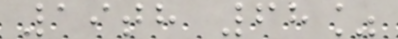19th 68%
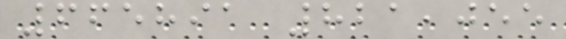665891 821,055
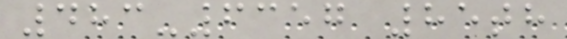483-6357 85th
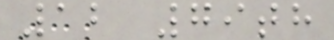12 79th
